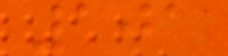101
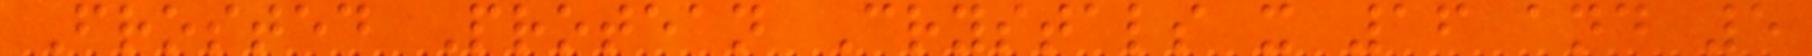Frosted Protean Crystals x 16 and 5
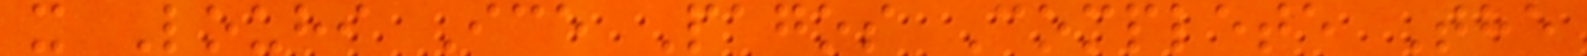x Louhi Ice Pagos Complete The
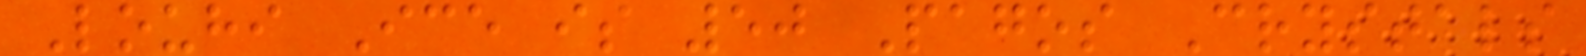Louhi Ice is 50 Pagos Crystals
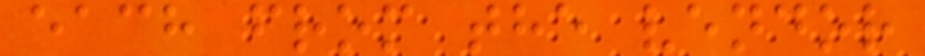each from the vendor
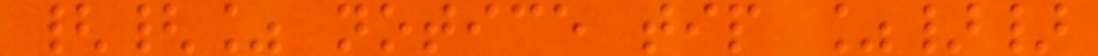{{% notice tip %}}
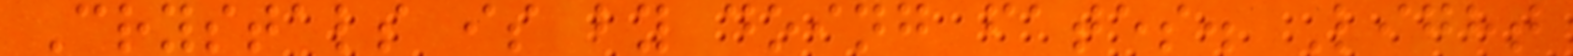Crystals is by doing fates. Light
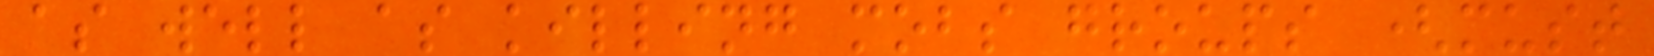as well as killing mobs groups (must
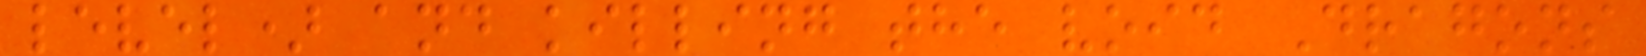level) and killing the void Dragons
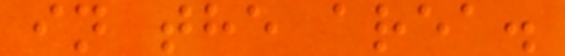in the area.
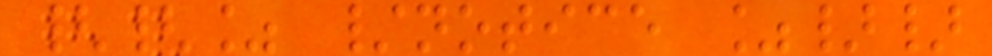{{% /notice %}}
